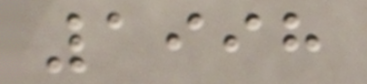1998
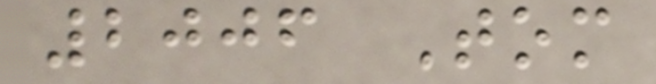2006 Tom
